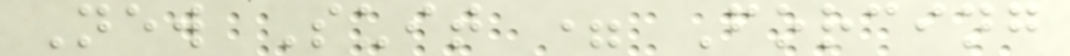New Suit = Forcing
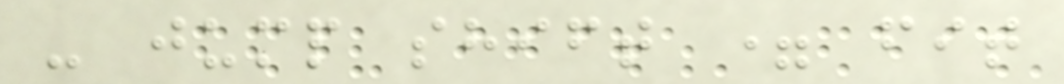- jump shift = fit
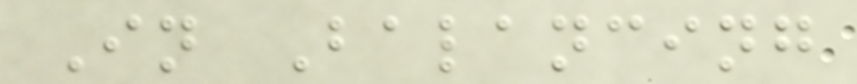In Balancing
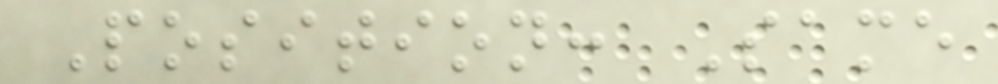Position: Same
